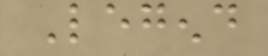Legend
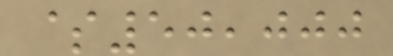$50,000
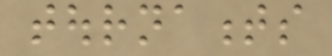tournaments
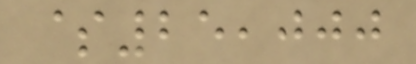$25,000
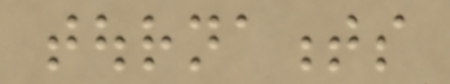tournaments
